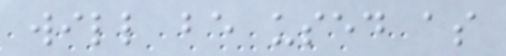will be used as
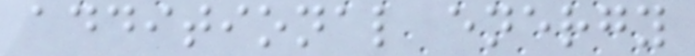additional energy
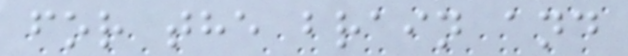for the brain and
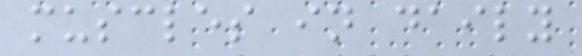muscles in daily
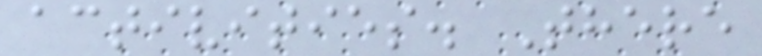activities. There
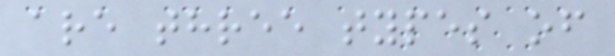are three types of
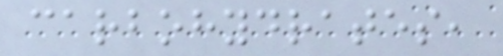carbohydrates,
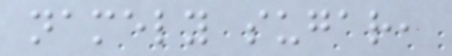namely sugar,
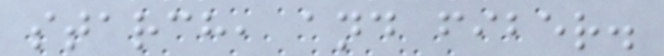starch, and fiber.
